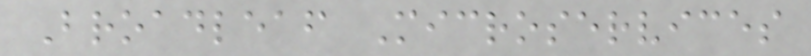Broadleaf Microservices
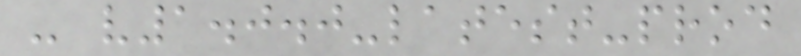- v1.0.0-latest-prod
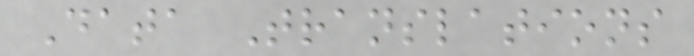Data Translations
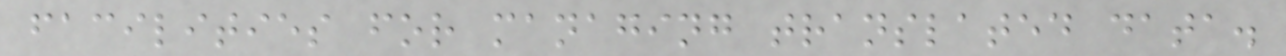facilities for managing translated data.
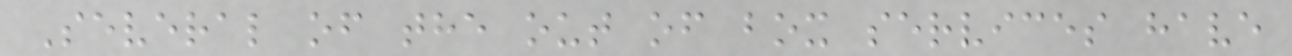Several of the out of box services have
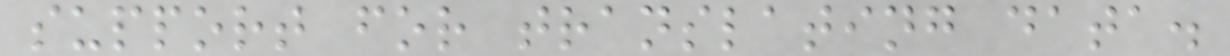support for translating data.
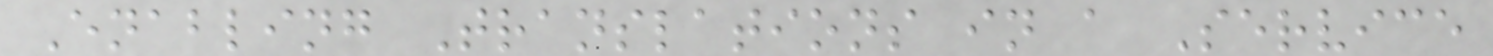Enabling Translations in a Service
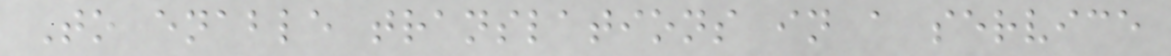To enable translations in a service
